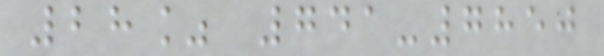28% 741-7850
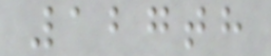127th
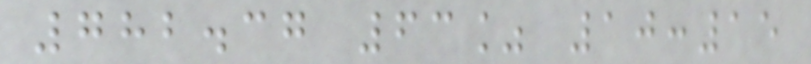782.37 63% 10:15
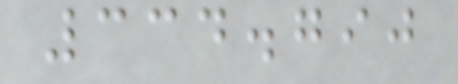334.790
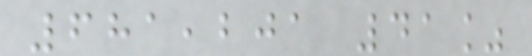681,201 41%
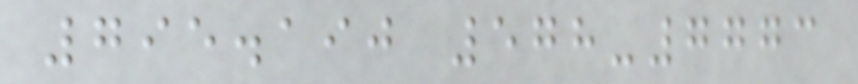795.190 578-7773
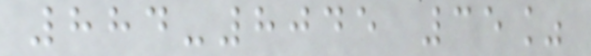884-8045 35%
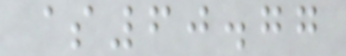$60.77
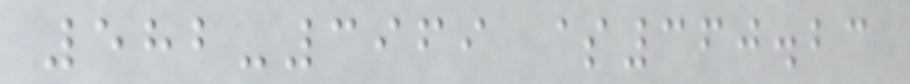582-3969 $360.23
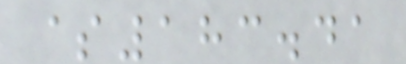$183.41
